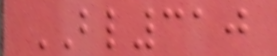BL310
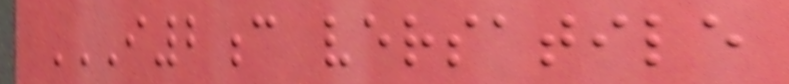I2C VERSATILE
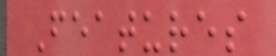Features
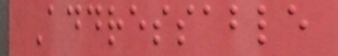Addressable
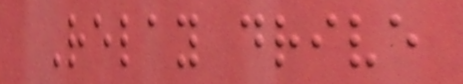Relay drive
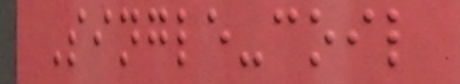Single-coil
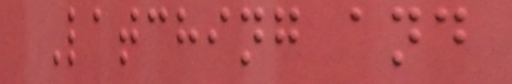Latching and
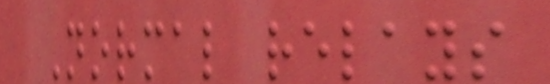Normal relays
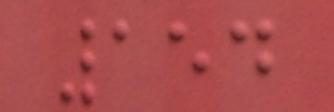154
